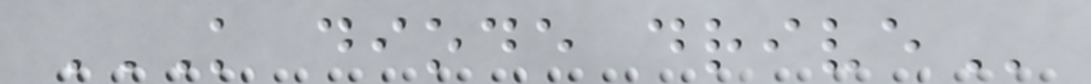K DIODE DRIVE
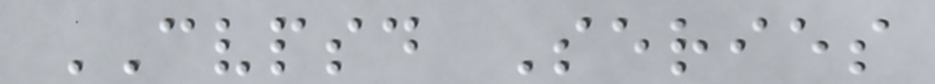CVPSD Series
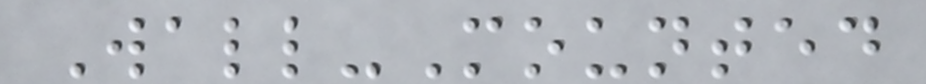Wall-Mounted
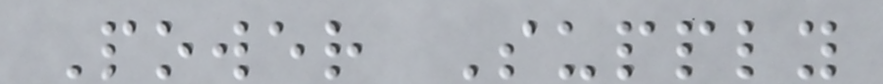Power Supply
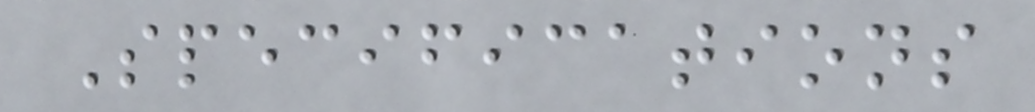Specifications
